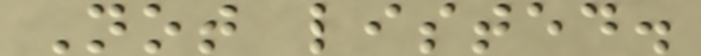Not listed.
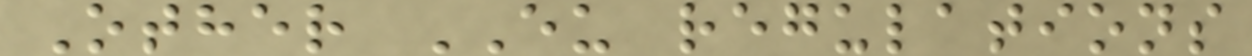Other EU regulations
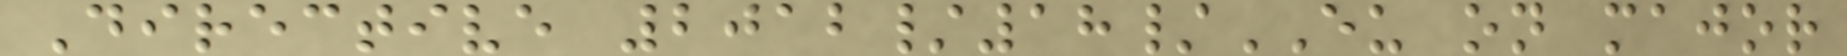Directive 2012/18/EU on major
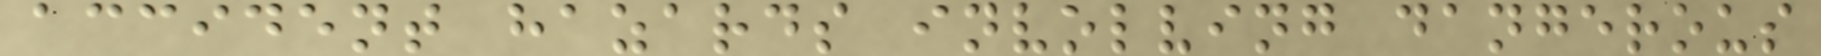accident hazards involving dangerous
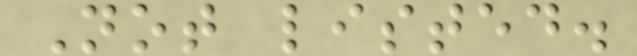Not listed.
